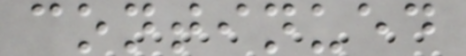continued
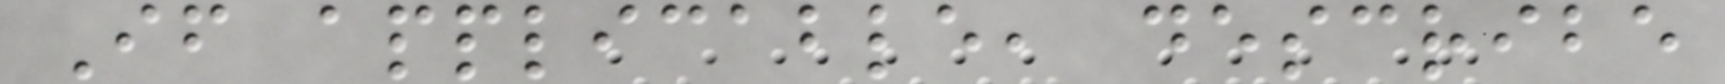If applicable, describe
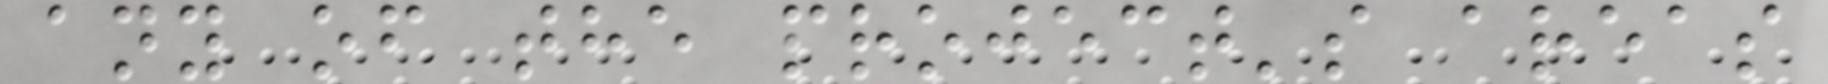any of the project's areas
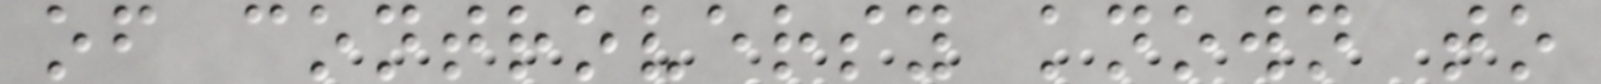of controversy known to
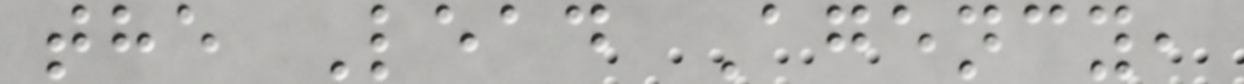the Lead Agency,
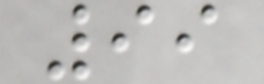99
